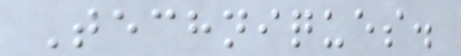Techniques.
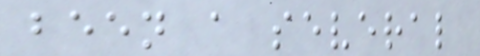been a several
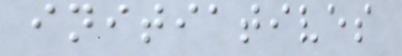initiatives
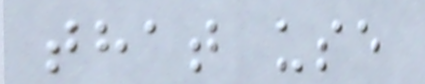that use
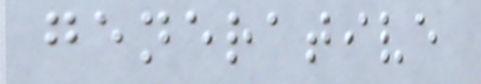generative
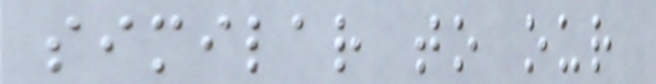similar to our
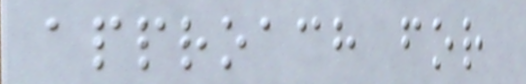approach for
